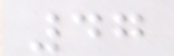47
